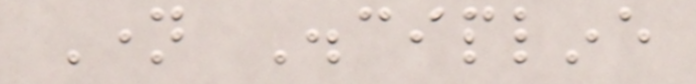Name Discipline
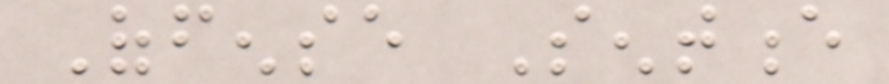Offense Sentence
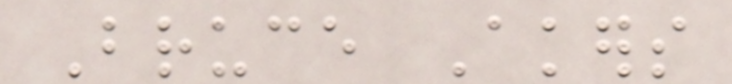Bruce Akers
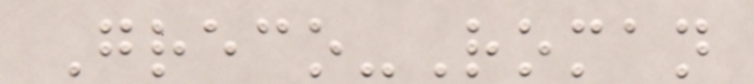Greco-Roman
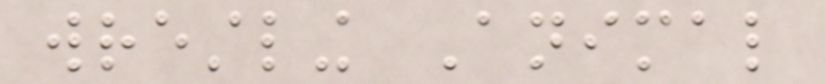wrestling Animal
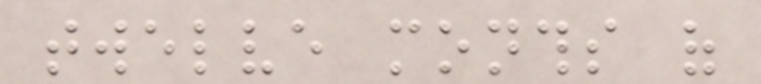twelve months of
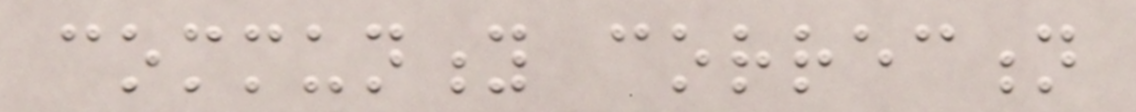community correction
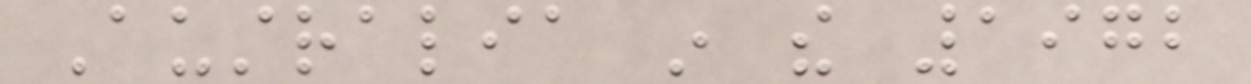Australia in the 1972
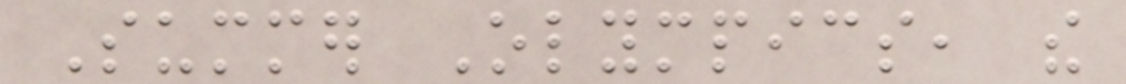Summer Olympics, the
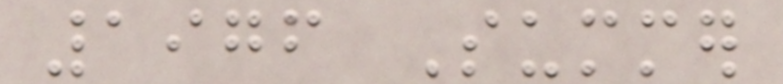1976 Summer
